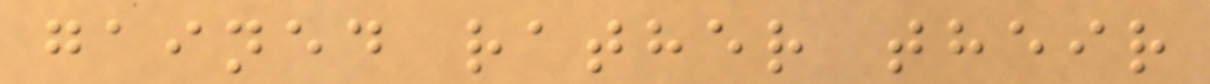gained rather their
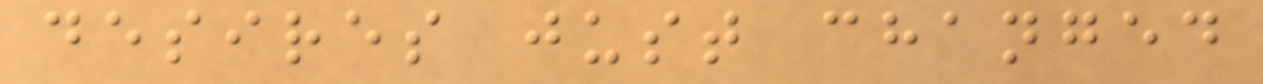desires just changed
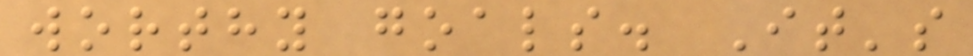worthy goals. It's
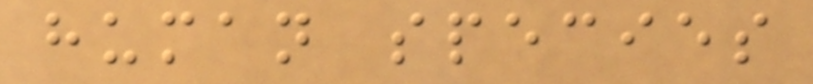human species
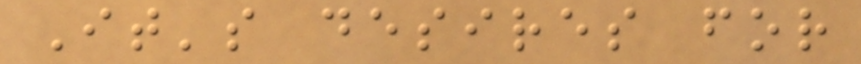It's desires for
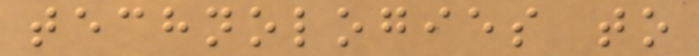technologies to
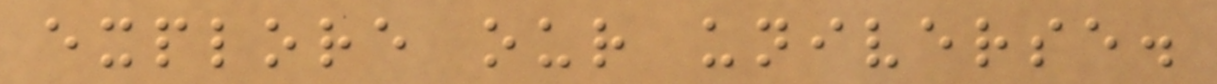explore our universe.
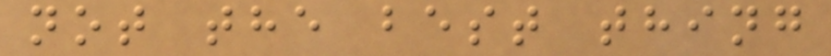not the best thing
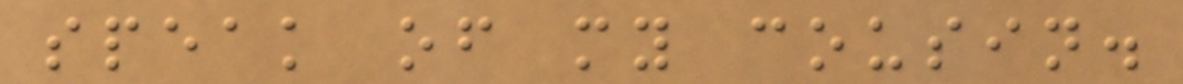speak of my cousin.
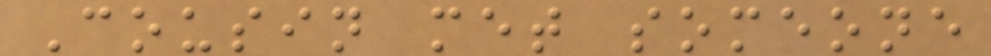Cousin met someone
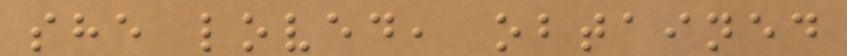she loved, obtained
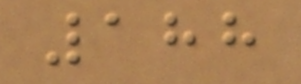188
